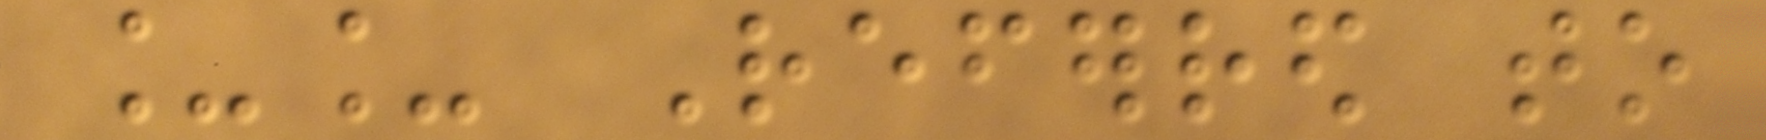__ Referred to
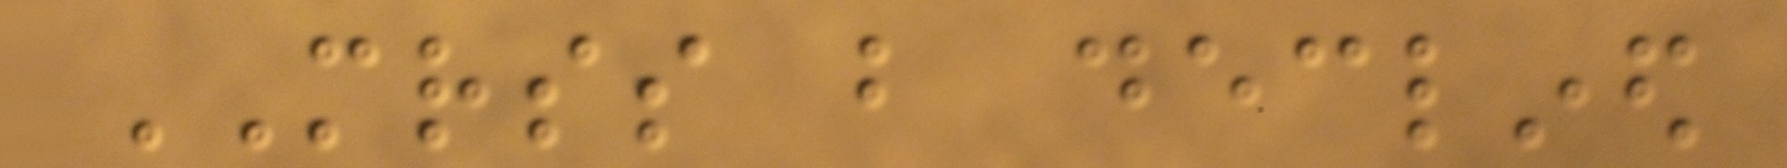MRSS but declined
